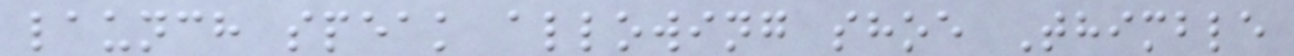launch speak allowing shoe Thimble
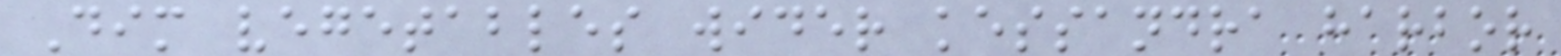Dim vegetables wider kessandra harbor
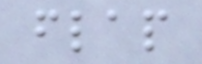flap
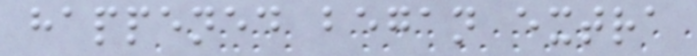happened began extra
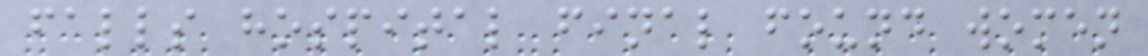falls hospital final found women
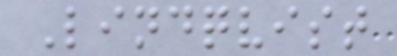Lindqvist
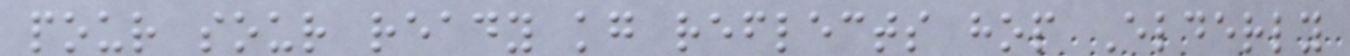pour sour ready kg reflects hop Elderly
